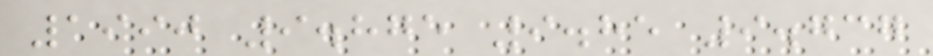1990 9.875 9.85 9.737
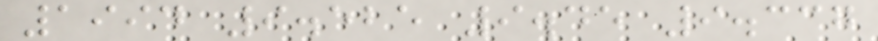1994 9.525 9.45 9.337
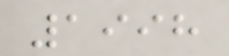1998
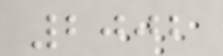2002
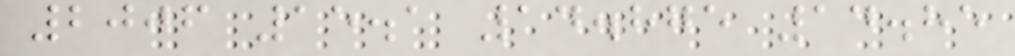2006 15.1 14.875 14.85
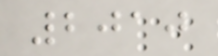2010
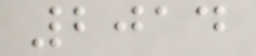2014
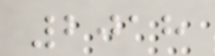2018
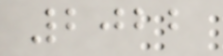2022
